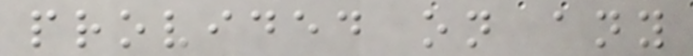provided on any
